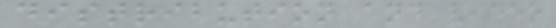distribution and video
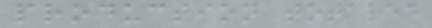production totaled
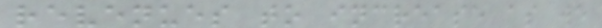revenues to increase as we
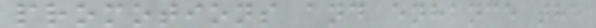promotions and enhance the
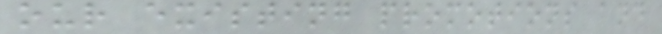our existing promotions and
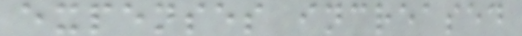expenses increased
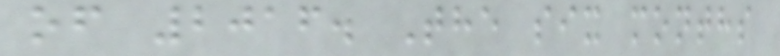of 2016. The six months
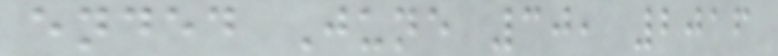ended June 30, 2016
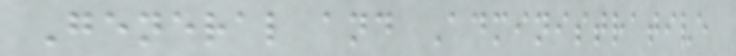General and Administrative
